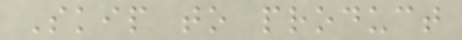Skip to product
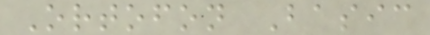Ortofon Basic
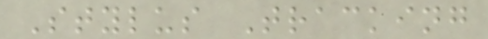Stylus Tracking
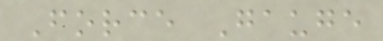Force Gauge
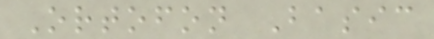Ortofon Basic
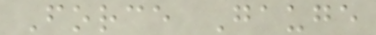Force Gauge
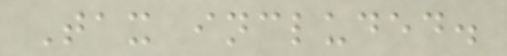Tax included.
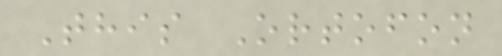This Ortofon
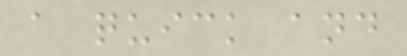a quick and
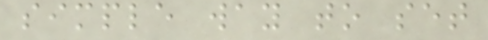simple way to set
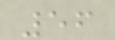56
